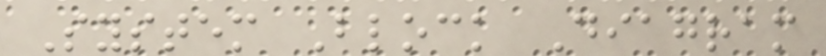System Block Diagram
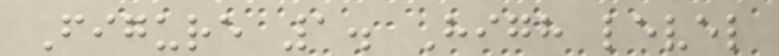Figure 1. High level
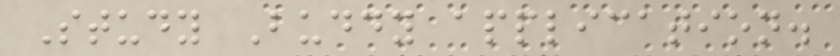Study Buddy application.
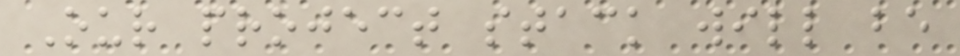Our project stack will be
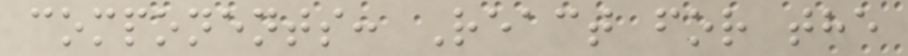components: React for the
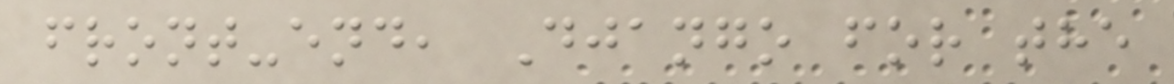front-end, Django for the
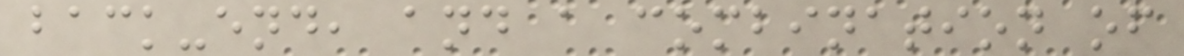back-end, and a combination of
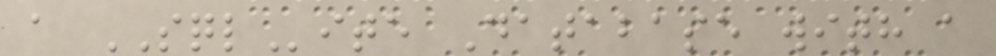a SQLite Database with a
